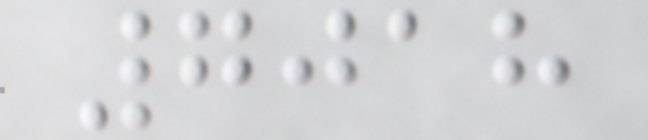7018
